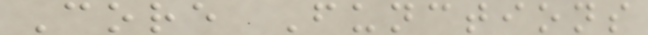Core Functions
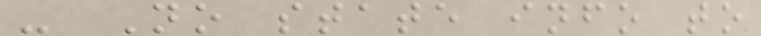- No state info to
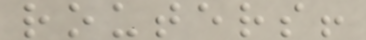routers!
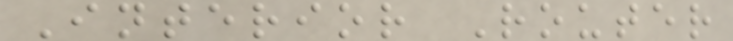Interior Router
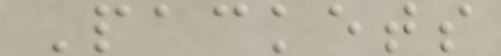Packets
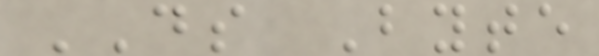DS Byte
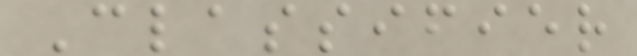Classifier
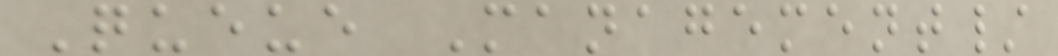Queue Management/
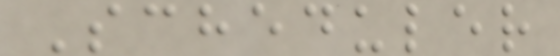Scheduler
